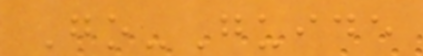Go-Guide
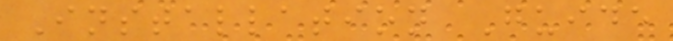Installation Guide
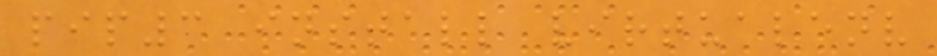pip3 install virtualenv
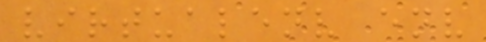virtualenv env
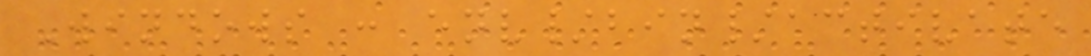Windows : env/bin/activate
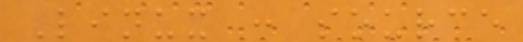Linux : source
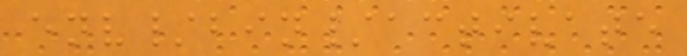env/bin/activate
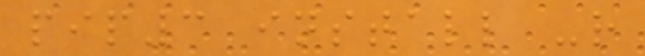pip3 install -r
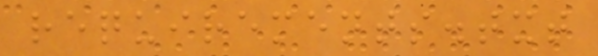requirements.txt
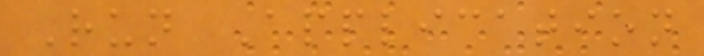Run Application
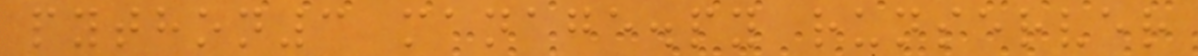python3 manage.py runserver
